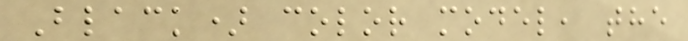Black) color model, the
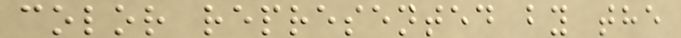color represented by the
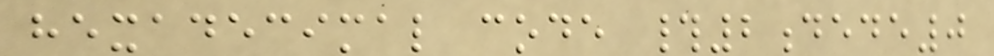hexadecimal code #2dede0
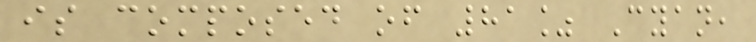is composed of 81% Cyan,
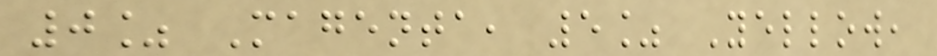0% Magenta, 5% Yellow,
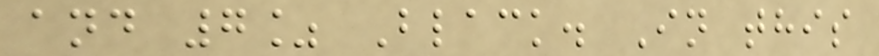and 7% Black. In this
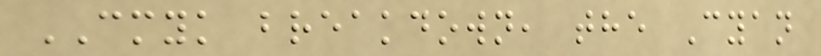CMYK breakdown, the Cyan
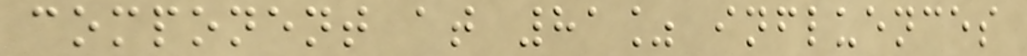component at 81% influences
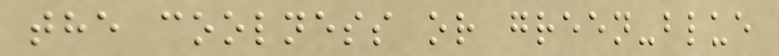the coolness or green-blue
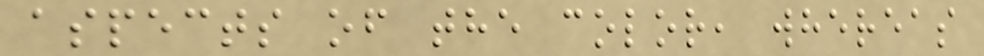aspects of the color, whereas
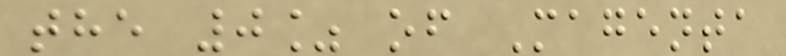the 0% of Magenta
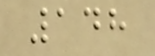148
